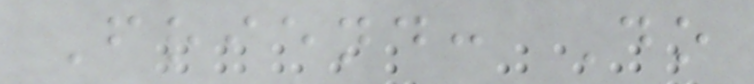Friend: Do
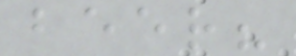beer?
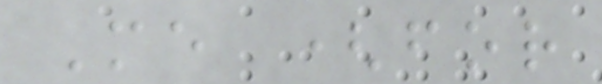Me (for
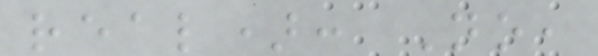real): No,
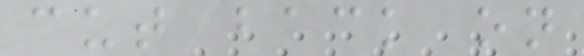cut back on
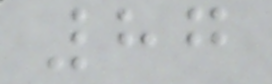87
